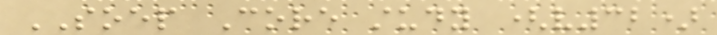SOEP Core study (v32)
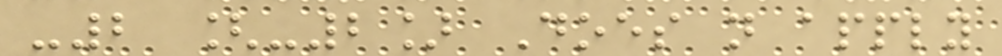-2 [-2] Does not apply
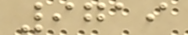9719
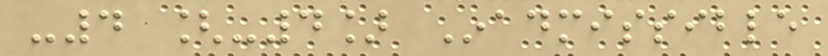-4 [-4] Inadmissible
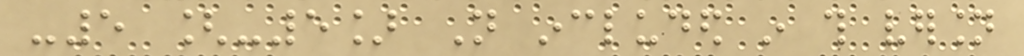-5 [-5] Not included in this version
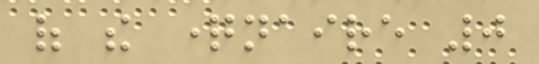of the questionnaire 0
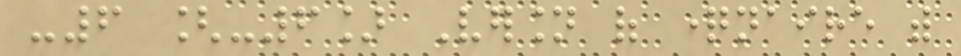-6 [-6] Version of questionnaire with
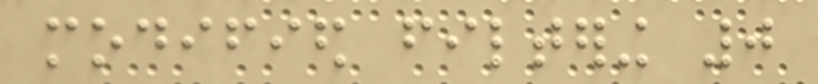modified filtering 0
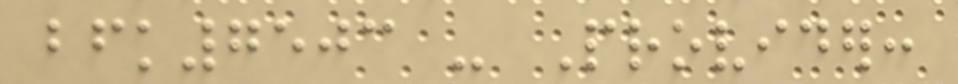bfk7503 - Provider:
